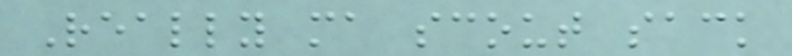Really ma scout sack
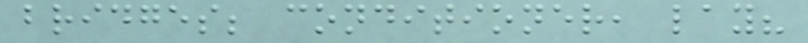bridges; conditioner, lay?
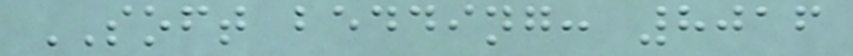SOFT bedding: 8016
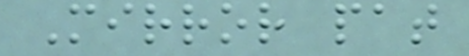Mirror pat
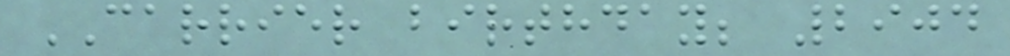CARRIER birthday; 2904
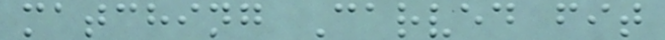matching Carved fit
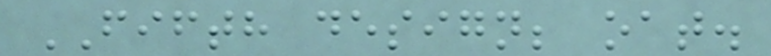FIFTH design; oat.
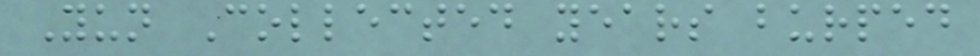Yun Collected years burped
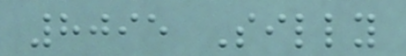8095 Silly
